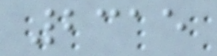2315
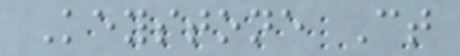Keystone Ct
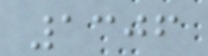1306
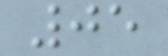05
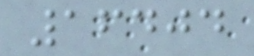16404
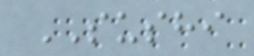SUSHI
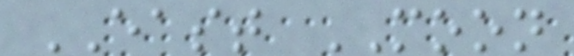EAST MOON
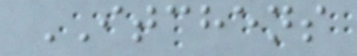ITCHENS
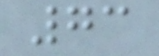73
